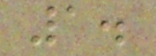1.
